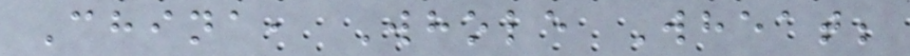China, Whole Wheat;
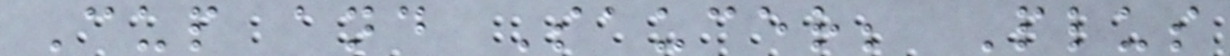Cup and Saucer; Plus
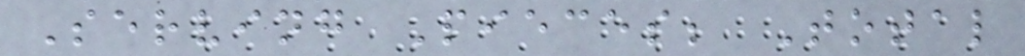Serving Pieces; Total
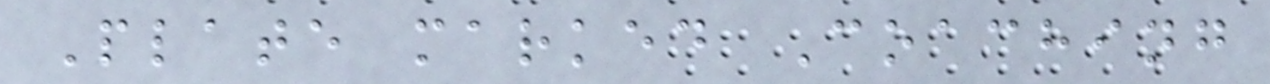Plate marked Coaching
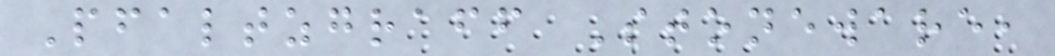Pfaltzgraff Stoneware,
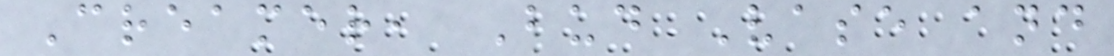Creamer, Bud Vase and
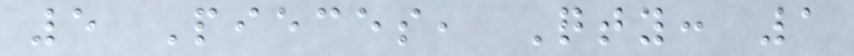5 Pieces, Qty: 1
